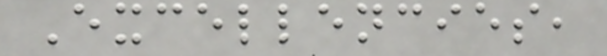Excellencies,
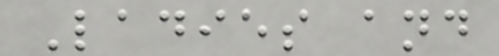Ladies and
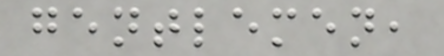gentlemen,
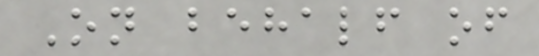On behalf of
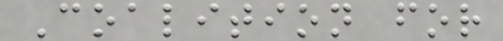Coalition for
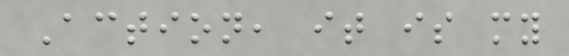Action, it is my
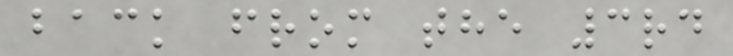back from the 3rd
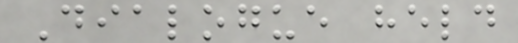Dialogue held
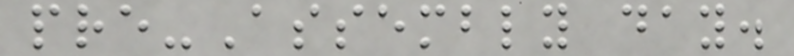pre-Assembly day.
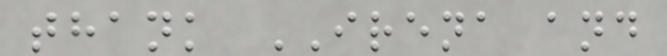thank IRENA and
